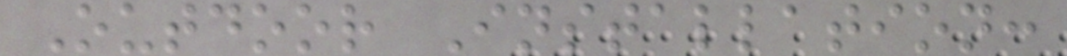Outdoor Installation:
